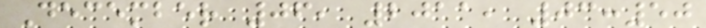December 06, 2011, 03:50
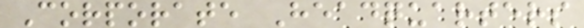Corporate Headquarters
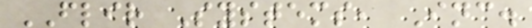FLIR Systems, Inc.
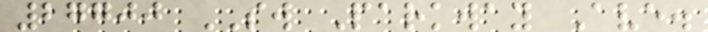27700 SW Parkway Ave.
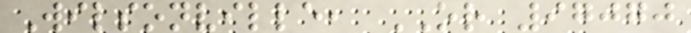Wilsonville, OR 97070
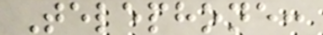Telephone:
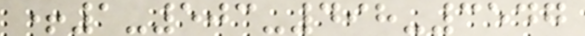+1-503-498-3547
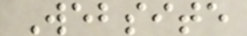Website
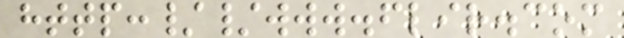http://www.flir.com
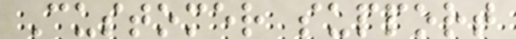Customer support
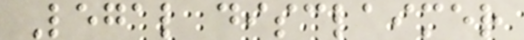Legal disclaimer
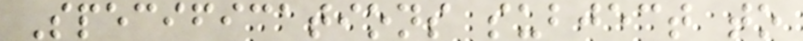Specifications subject to
